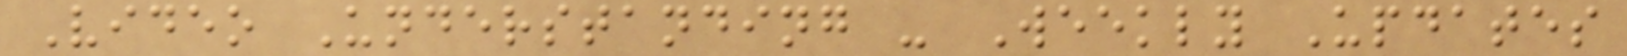Video Understanding - Weekly Updates
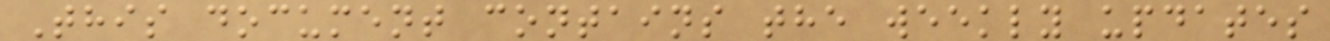This document contains the weekly updates
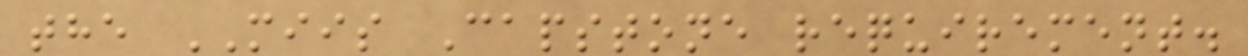the MIIS Capstone requirement.
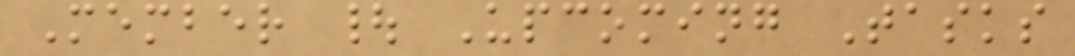Member | Upcoming Tasks
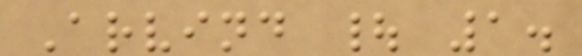Arvind | 1.
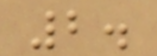2.
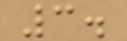3.
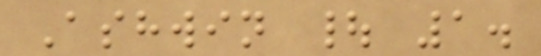Ashwin | 1.
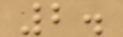2.
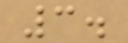3.
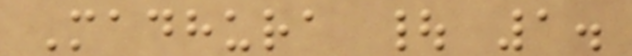Madhura | 1.
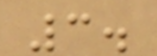3.
